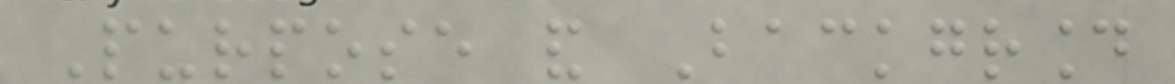Purpose and Background
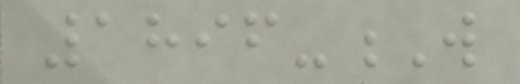1896-W
